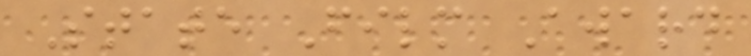State Film Award
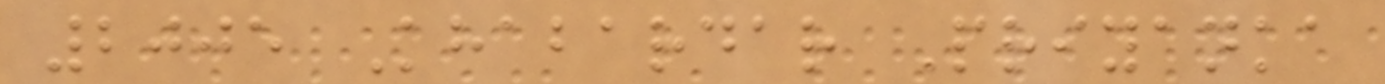2005 Khabardar Priyanka
